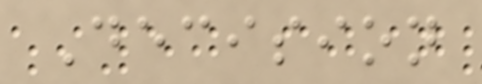Decision
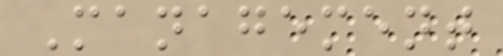Management
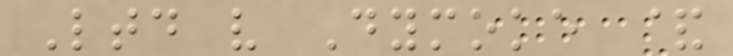Ltd v Dymoke &
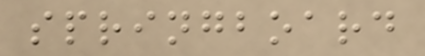springboard
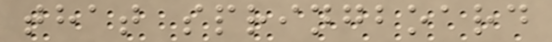that springboard
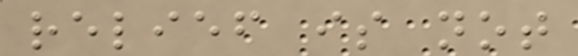relief is not
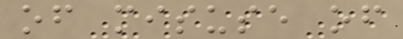of misuse of
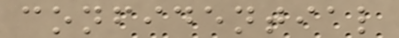confidential
